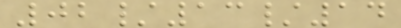02/13/14
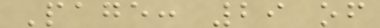Page: 29 of
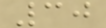30
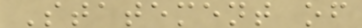Statement of
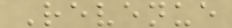Revenue
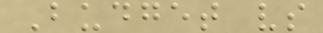Budget vs
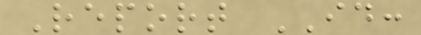Report ID:
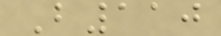B110
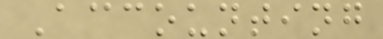Accounting
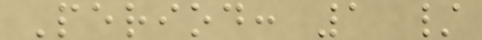Period: 1 /
